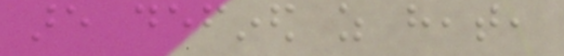are defined as heat,
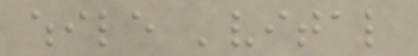while 'vital
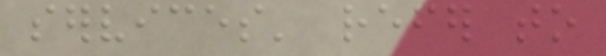services' refer to
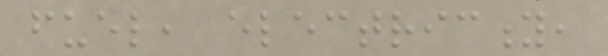fuel, electricity,
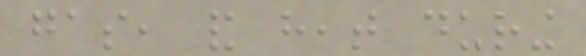gas, and heat during
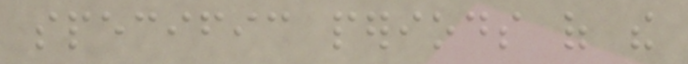specific periods of the
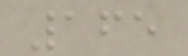165
